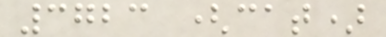3723 (cat)
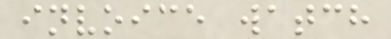invoice watch
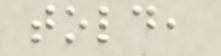told,
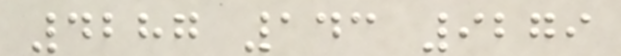4287 143 9279
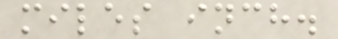miles inch.
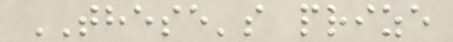THESE's prize
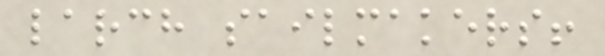larch sailmakers!
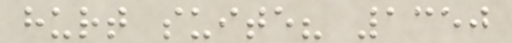hurt suite? 1350
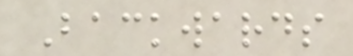Backwards
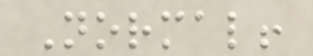Normal!
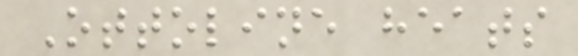Ottoline heats
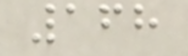168
